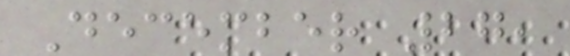December 27,
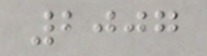2007
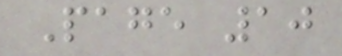Page 10
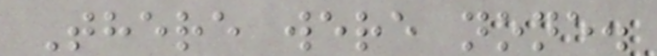There were none.
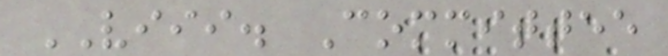VIII. Committee
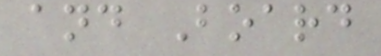and Board
